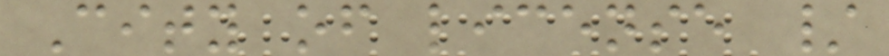City of license /
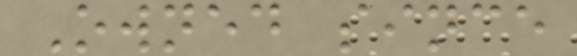Owned since
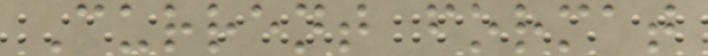Current format
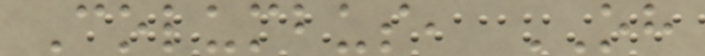Columbus, OH
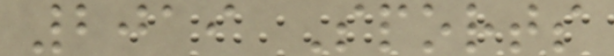2019 Sports
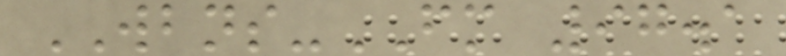WBNS-FM 97.1
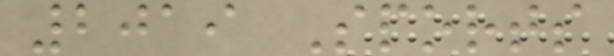2019 Sports
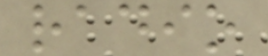radio
